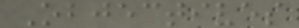Objectives
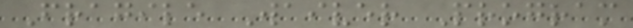Fragile Waiver Program
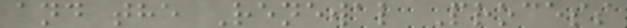and the Renewal Process
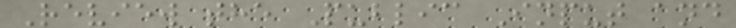Review the Public Input and
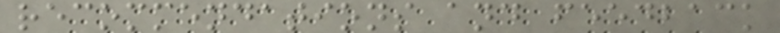recommendations and feedback
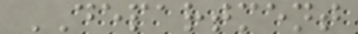DEPARTMENT
